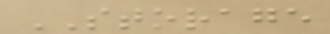STORAGE
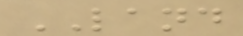LAND
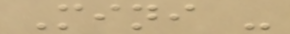Mini -
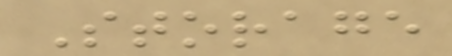Storage
